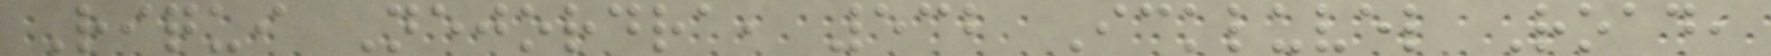Riqui Nejordra, 532 Ickluvel Road,
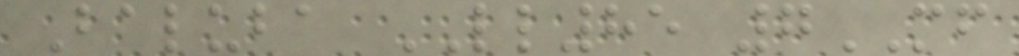Baluba LL85 7MF
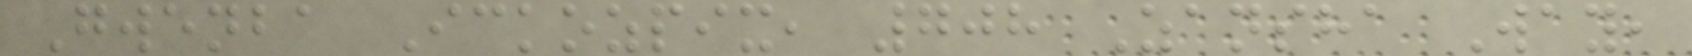Gwenba Ickozpix, 708 Zansha Way,
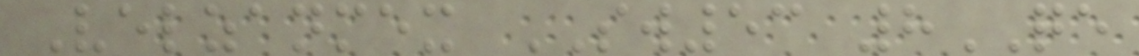Velzanmex SW53 8QE
